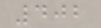402
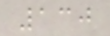130
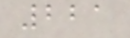221
